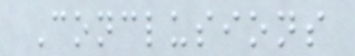Conclusions
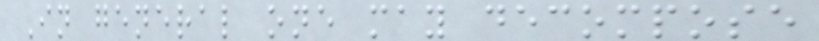In general one may decompose
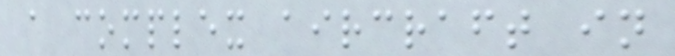a complex aircraft in
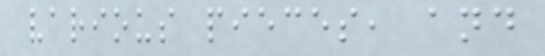various pieces, and
